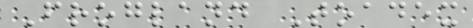Frogland Toadex
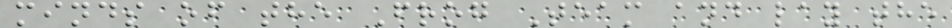minds of the Frog Team and lay the
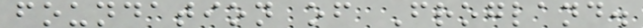foundation of Frogland.
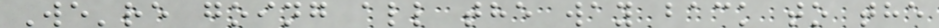We're going all the way back to the
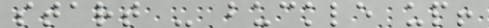start - buckle up!
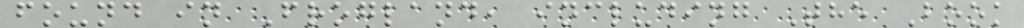found in Frogland, including The Book
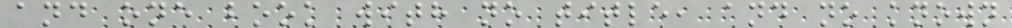and one book with no title, and no known
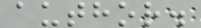author.
